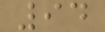94
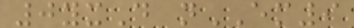0yxD nEM9
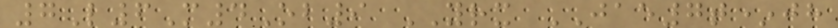7L6M4Ob9 YRX JAE7t*jh
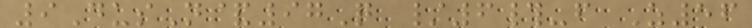9DusN&97Q /6#-f Z56
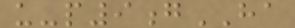u-p9gHA
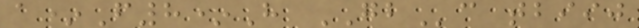a*F8*H GBc tbiij
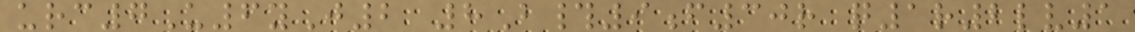urc7U6yJ2 8B#9f30r q1r2lv1
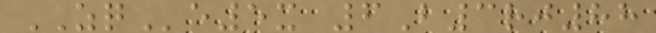ZQe5x 6B3rj88
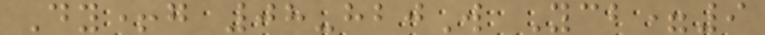Dy+g 08-hbjW Ycb=9
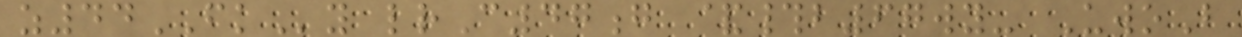z44FKy lrC47g &#b67wy- UwoB
